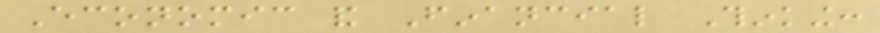Economic and Financial Thinking:
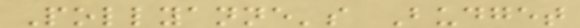Pollyanne's Budget
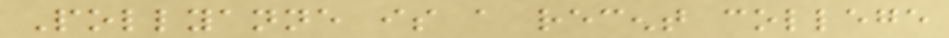Pollyanne is a recent college
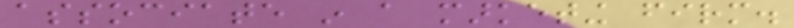associate in a marketing firm.
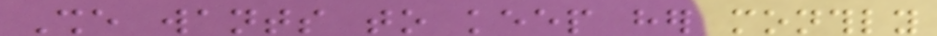She wants to keep her monthly
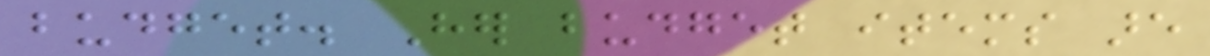budget. Her budget items are
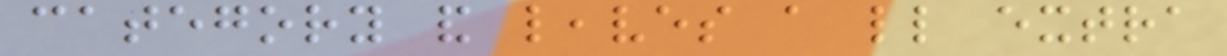category and leaves a little extra
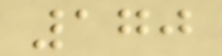170
